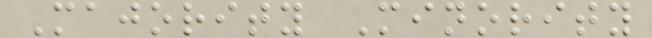Majority Minority
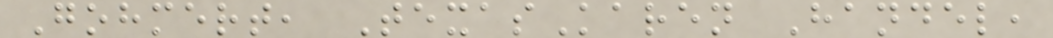Gohmert, TexasKaren Handel,
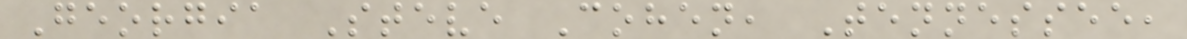Georgia Steve Cohen, Tennessee,
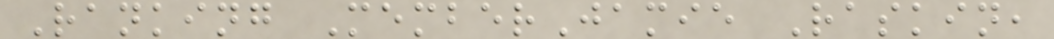Ranking MemberJamie Raskin,
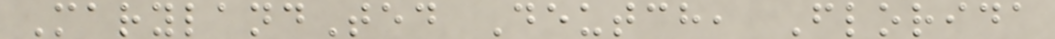MarylandTed Deutch, Florida
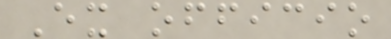Ex officio
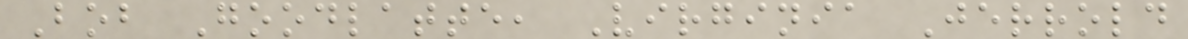Bob Goodlatte, Virginia Jerrold
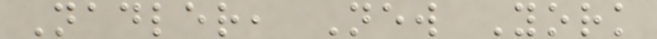Nadler, New York
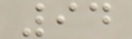94
